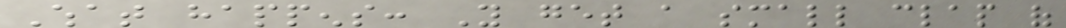What happens: You get a small clap of
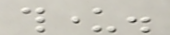thunder.
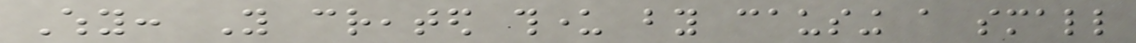Why: You created thunder by causing a small
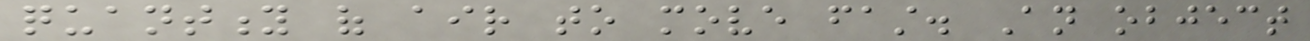quantity of air to move fast. An object
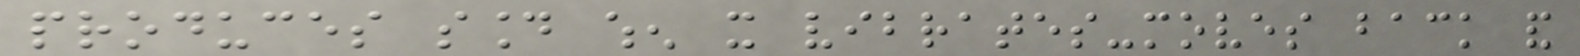produces sound when it vibrates-moves back and
